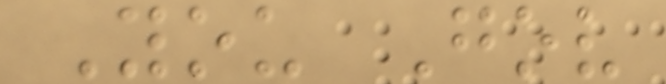You Gov
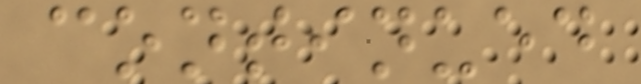continued
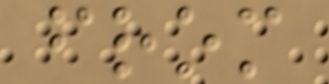from
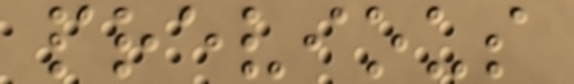previous
